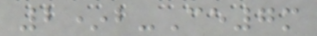2*b-Ce7m
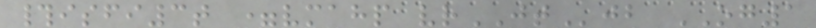#isfi3t =vmahp vrJTjb OG1
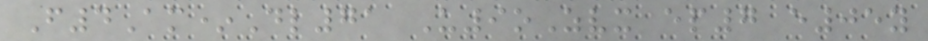F4Am*Dl71 U9oZvx ep7 e05y
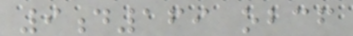9d169 obcf
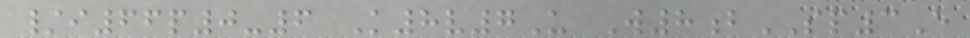/i66p0-6 K8v7U W8bSP3E
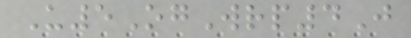U5OgWrp4J
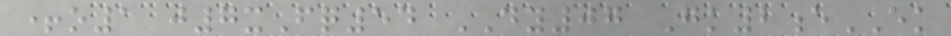+o1 j7xFq54 DY07 Gk2eEK
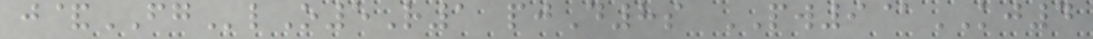j&FGlO5R1 pjD8s PW9@KJ4
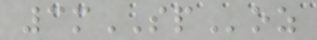3mSPoz
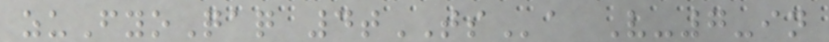zuFyoQaq 4tTSa V-7-in
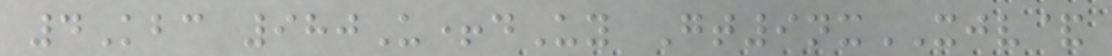4Kbc 980U+dUy Gt9nxXJV&
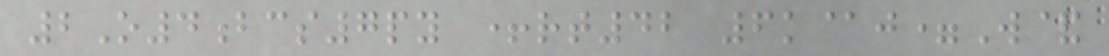2O4bcs7py +rt42 6k@j=W&
